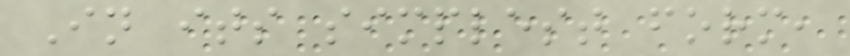In its simplest form,
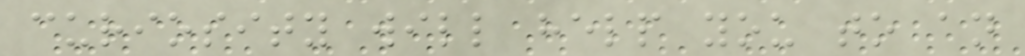curiosity will help you to an
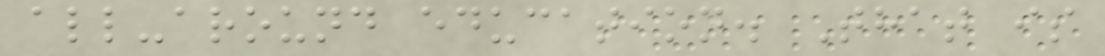all-around education. That is
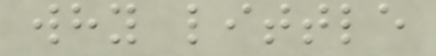why little
